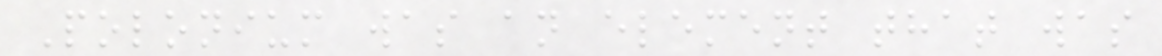Polonium was an element that was
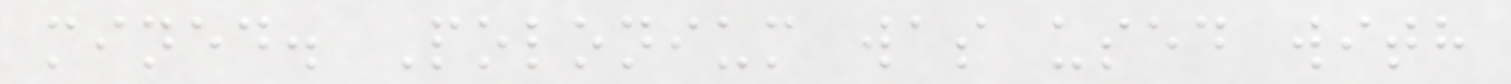mined. Polonium was used with
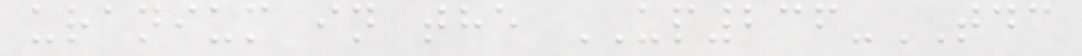uranium in the UP236-TDC
